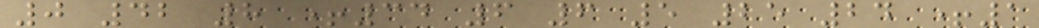0 42 8 +34 6 6 5 25 24 +1
